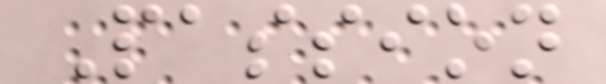Passion
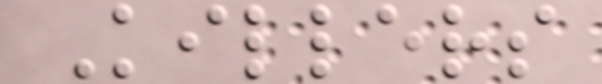Killers
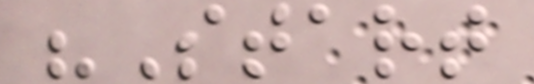"Start
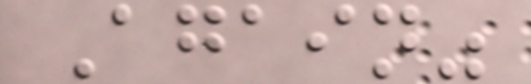Again"
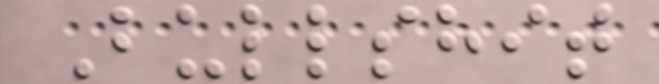Bullshit
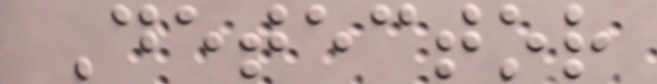Detector
